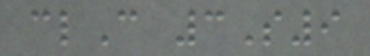clC 3S9
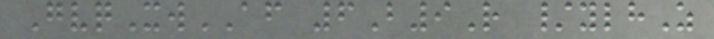GvqXwAF 6B9R /ylhZ
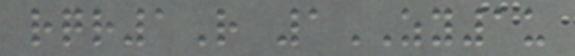rqr1R 1ZY1u
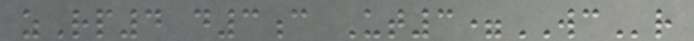zRp4 d3c Ut3=WCr
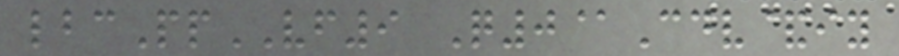lbcPpVF9 Q0@Cdv&iy
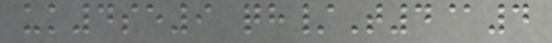uk4se9 qh/T4@4
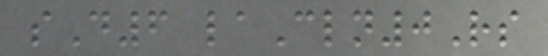sD6 laCln0Rs
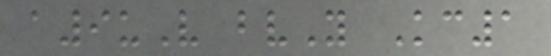a9uV bvY Kc1
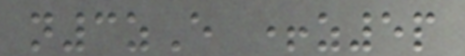n3zE +z5p
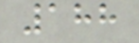188
